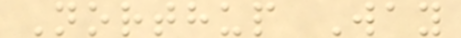Northup Way
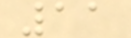11
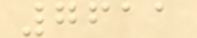7611
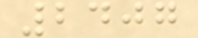2407
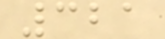321
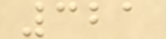321
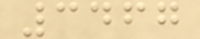3467
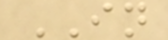IN
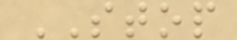STOP
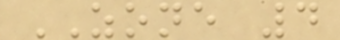ZONE 4
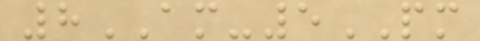8AM-5PM
